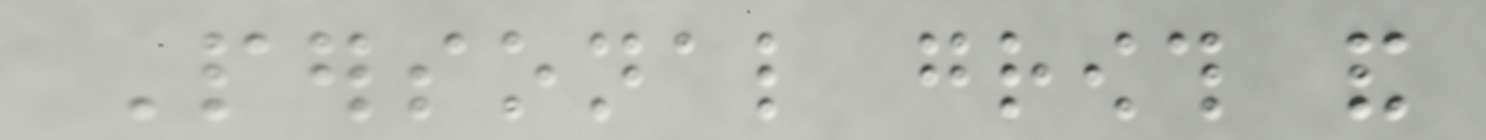Personal growth and
